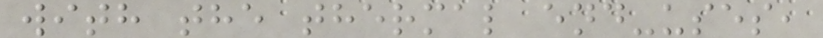with the thermal end-uses,
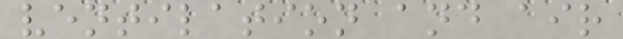ventilation and air
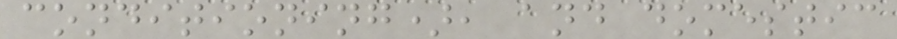conditioning), and domestic
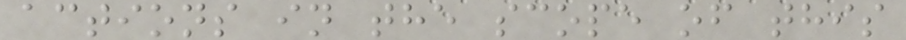actions in the scope of this
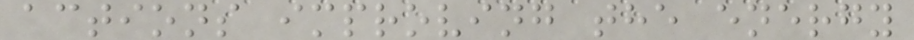actions improving the energy
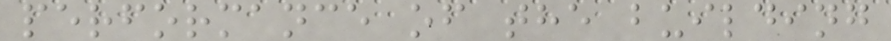performance of the building
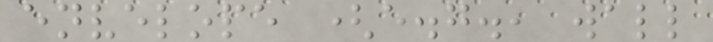envelope (e.g., wall
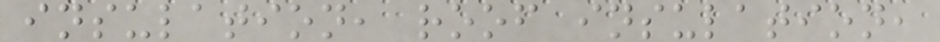insulation, roof insulation,
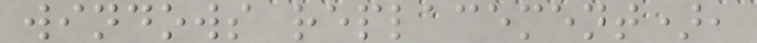windows replacement),
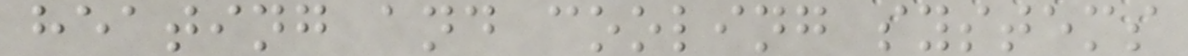heating and cooling systems
